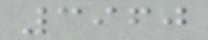3960
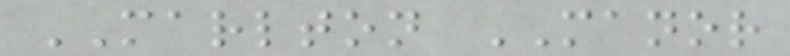MARLTON MANOR
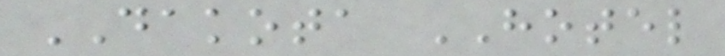DAKOTA HOTEL
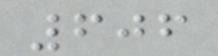606
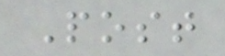Post
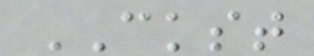CKST
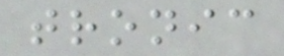tronic
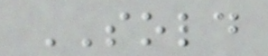SOLD
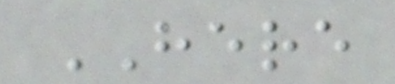HERE
